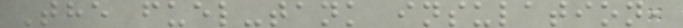The fuel-tank insulation,
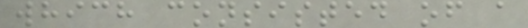which consisted of a
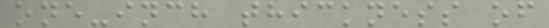one-inch thickness of
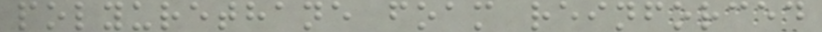polyurethane foam reinforced
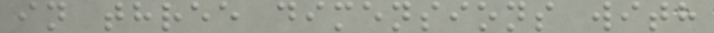in three dimensions with
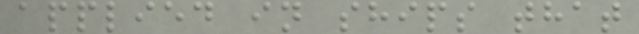applied in ships that
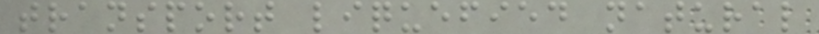transport liquefied natural
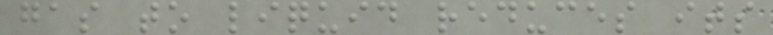gas to liquid reduces its
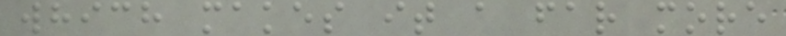which makes it a far more
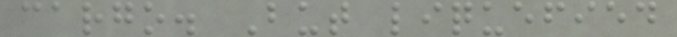cargo. But liquefied
